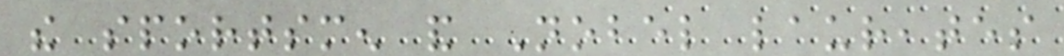the sportsmen and Nobel laureates
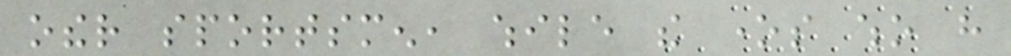other sportsmen, while the ones who have
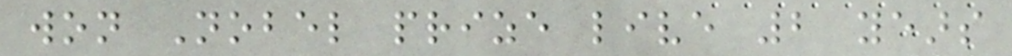won Nobel prize live 2 years
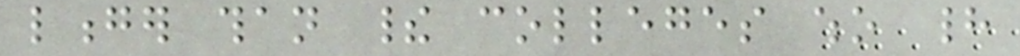longer than their colleges who had
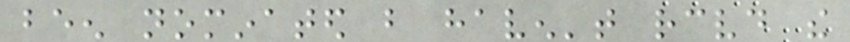been nominated but haven't received the
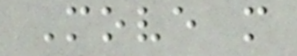Move more
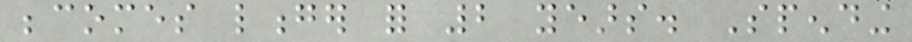becomes longer for 2 years. Spending
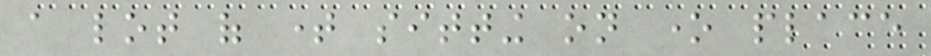a lot of time sitting on one place
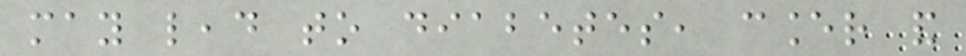may lead to diabetes, cancer and
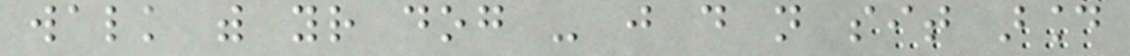walk with your dog - just do not sit around
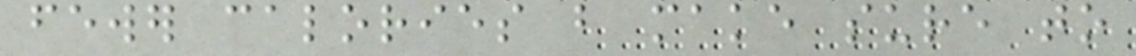fewer calories but make sure to
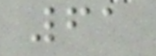61
